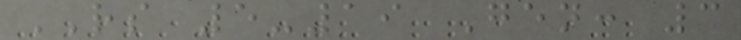RS 5-19 Gen: 3
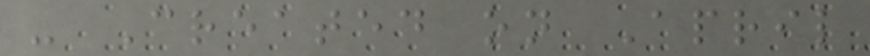- Created on April
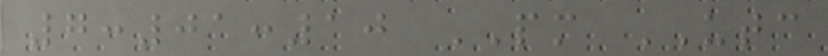7:01:10 PM UTC
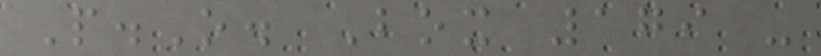P.O. Box 179 -
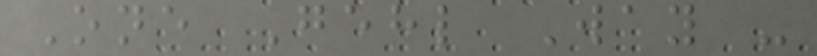One Gehl Way -
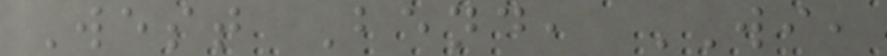West Bend, WI,
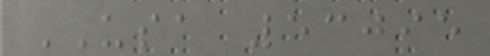USA 53095
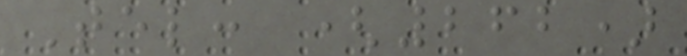Tel: (262)
